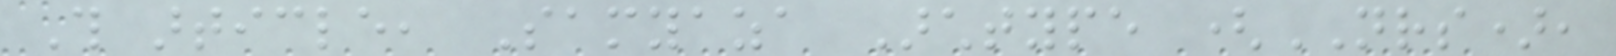This article, Samyaza Archtype (NRS),
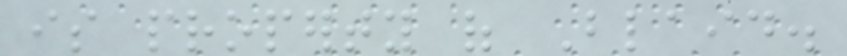is property of Blaid.
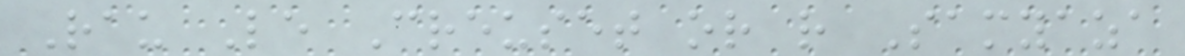Rau Le Creuset or rather Samyaza
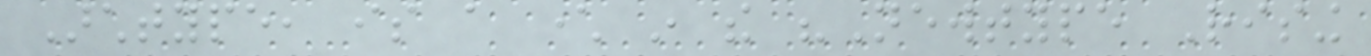Archtype, is a character in the "Newtype Rising
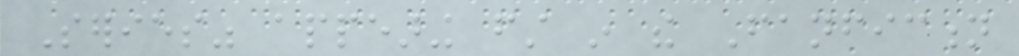Series" appearing first in the Fanfiction
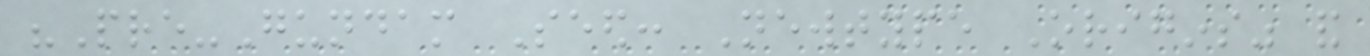"Pre-Gundam Seed: Newtype Origins" and
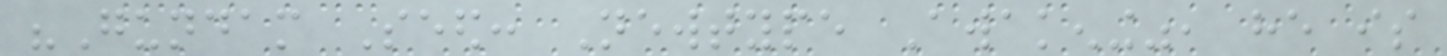"Gundam Seed: Newtype Awakening", he is
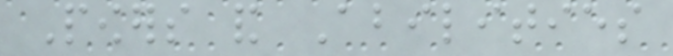Powers and Abilities
